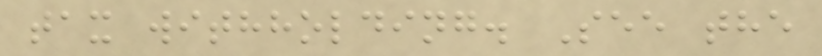tax withholding. See the
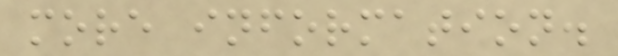more information.
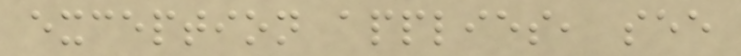exception applies, see
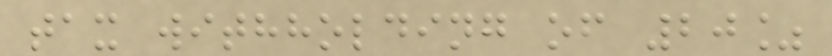tax withholding of 20%
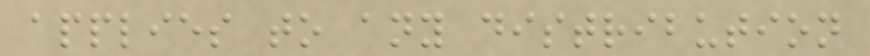applies to any distribution
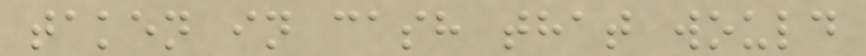taken in cash that would
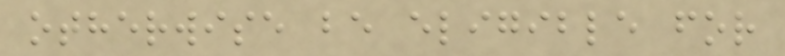otherwise be eligible for
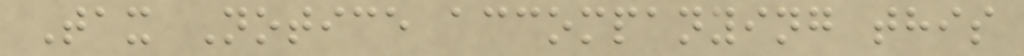Tax Notice accompanying this
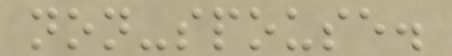non-spouse.
